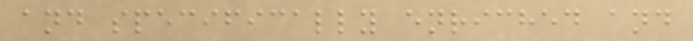and specifically enriched and
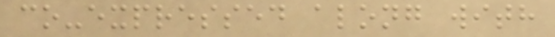co-expressed along with
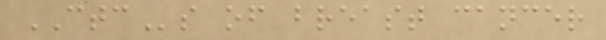CTCs of breast cancer
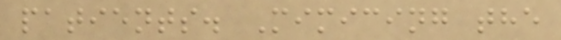patients. Mimicing the
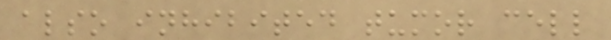also inhibited tumor cell
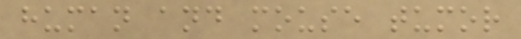human and mouse tumor
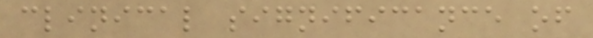clinical significance of
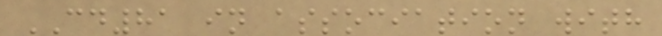CD81 in association with
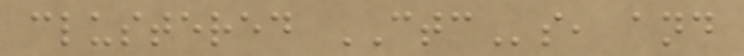clustered CTCs, and
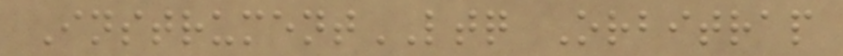InstrumentLTQ Orbitrap
